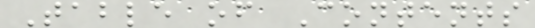Table of Contents
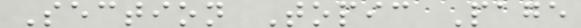Section Topic Page
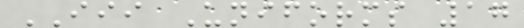III Uniforms 17
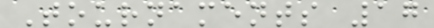Tournaments 17
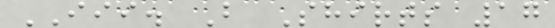III. B Shirts 17
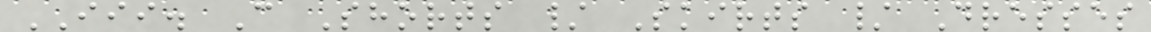III. C Shorts / Skirts / Dresses
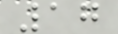17
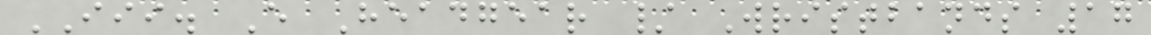III. E Headgear / Wristbands 17
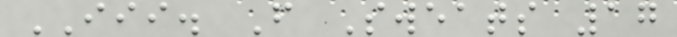III. F Sweats 17
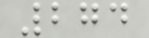274
